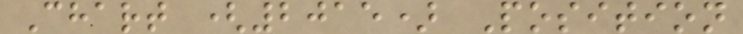Chart (2015) Position
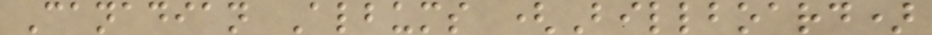Canadian Albums (Billboard)
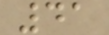41
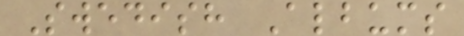Swedish Albums
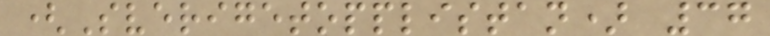(Sverigetopplistan) 37
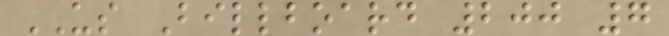US Billboard 200 7
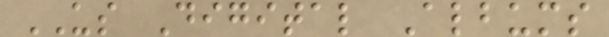US Digital Albums
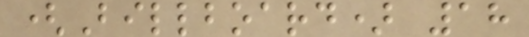(Billboard) 18
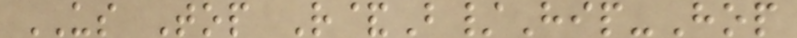US Top R&B/Hip-Hop
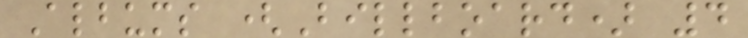Albums (Billboard) 4
